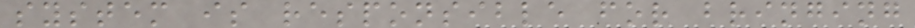system is responsible for bringing
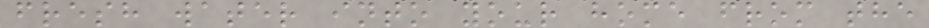fresh water into your home from the
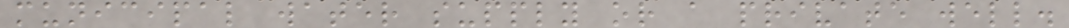municipal water supply or a private well.
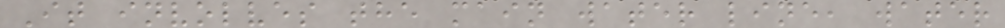It involves the main water line, water
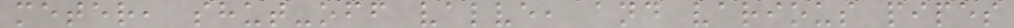meter, shut-off valve, and various pipes
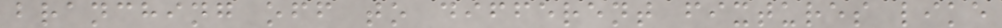branching off to different fixtures like
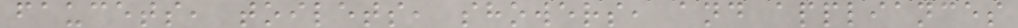faucets, toilets, showers, and appliances
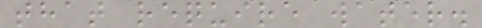that require water.
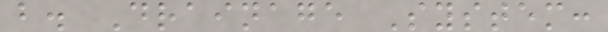b. Drainage System:
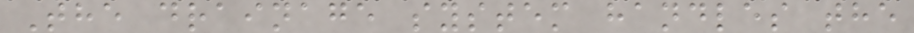The drainage system handles the
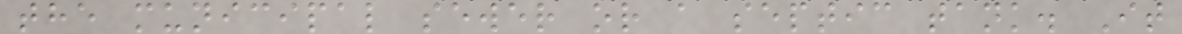the municipal sewer or a septic tank. It
